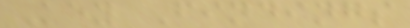Key Findings
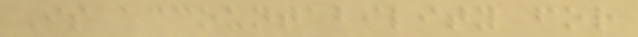Is accountability for
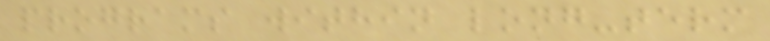programs within long-term
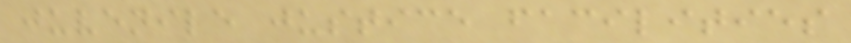juvenile justice facilities
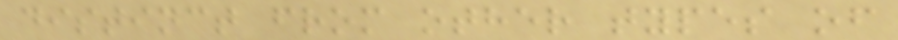distinct from other types of
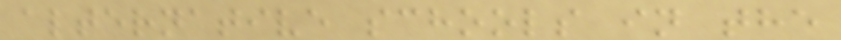alternative schools in the
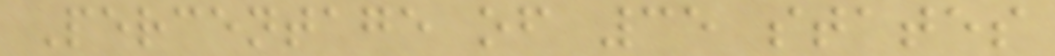Percentage of 35 states
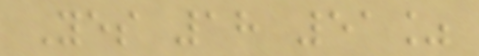Yes 18 51%
